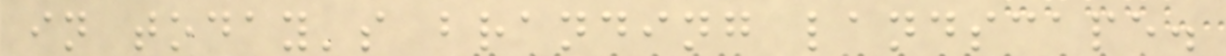in today's branding landscape.
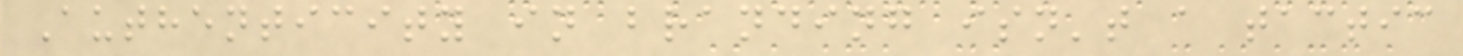Authenticity in branding isn't a tactic
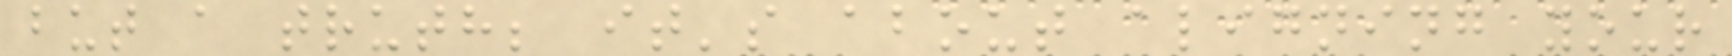but a truth; it's about aligning your
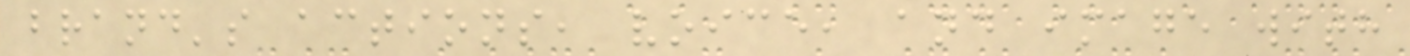brand's actions, voice, and image with
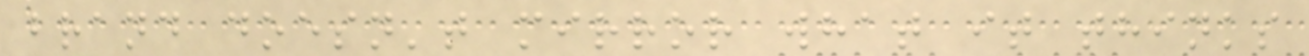brand doesn't mirror what it thinks
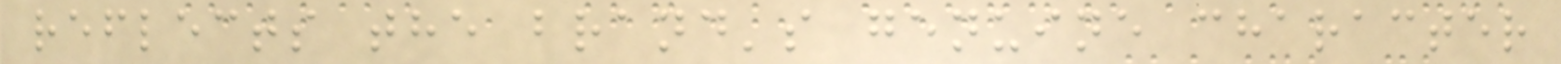reflects the brand's genuine character
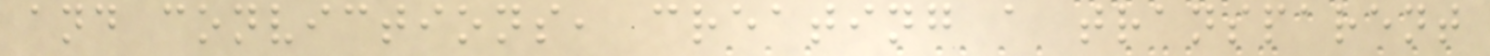and convictions, creating a transparent
